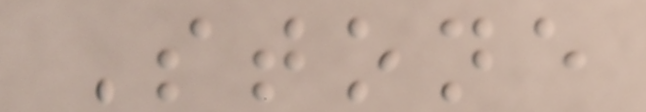Stone
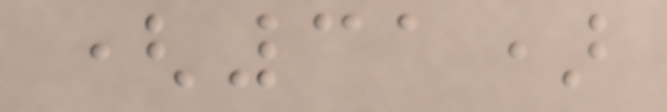(31)
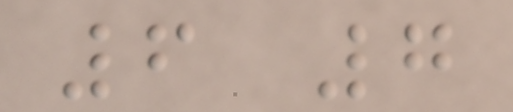6 7
